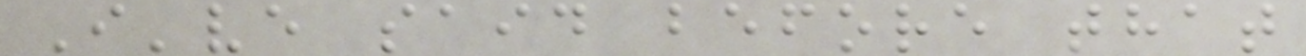I've said before that
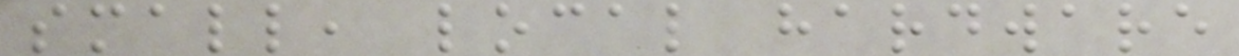small, local hardware
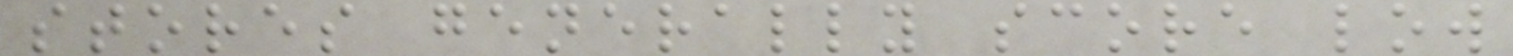stores generally score low
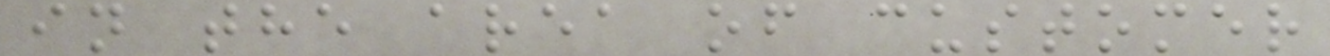in the area of customer
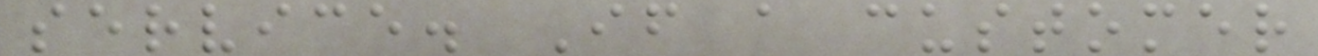service. If a customer
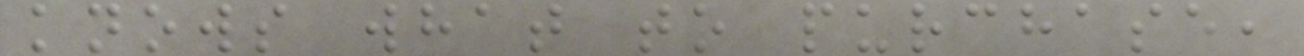knows what to purchase,
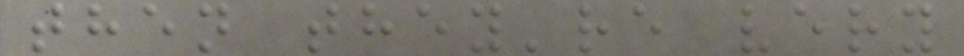then they're very
